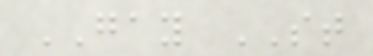GAY ST
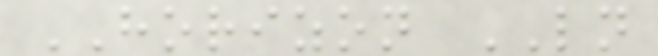HORIZON LN
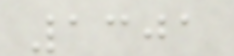1301
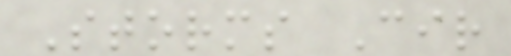Storms Cir
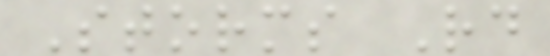Storms Rd
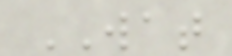WAT
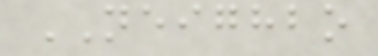NEIGHBO
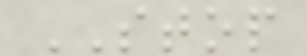STOP
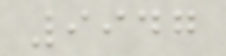9947
